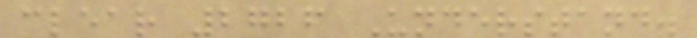clear 2726 Understand.
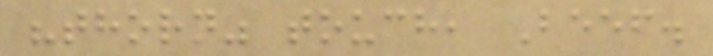"thorn" touch, Beef.
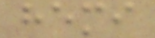hemi
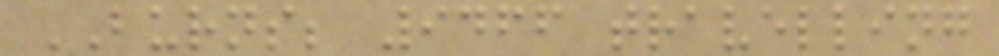BURNS; 9466 travelling
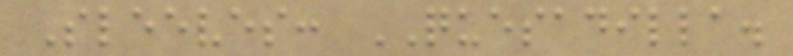Sleeves: QUESADILLA.
